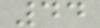44
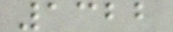1322
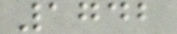1742
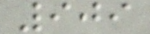909
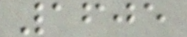1605
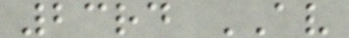23rd AV
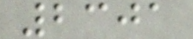2301
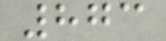873
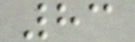83
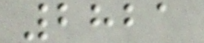2821
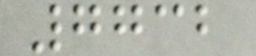7732
